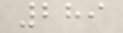289
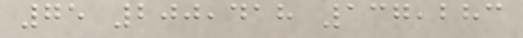75 200,418 137,283
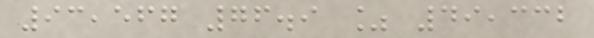93,567 76.9 % 49,332
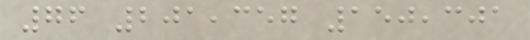76 201,357 150,301
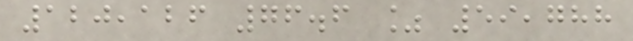120,126 76.6 % 59,788
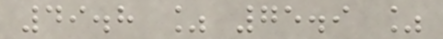49.8 % 75.9 %
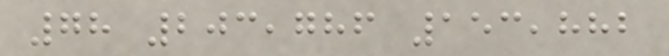78 203,786 153,882
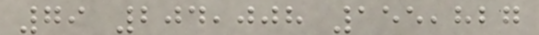79 204,008 155,827
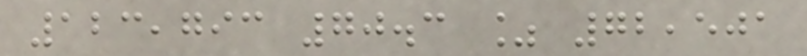123,793 70.3 % 72,501
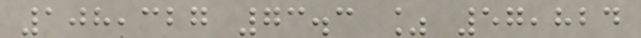108,327 73.3 % 57,824
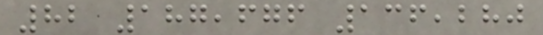82 187,676 136,280
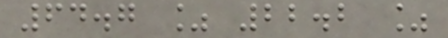64.7 % 22.2 %
